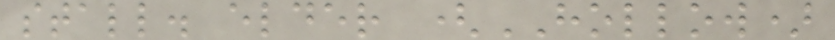stall. elder (HOLLOW)
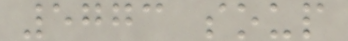5773 soup
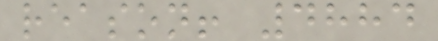reason! 4884
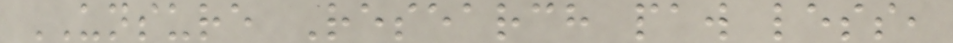UNSURE Research paw less,
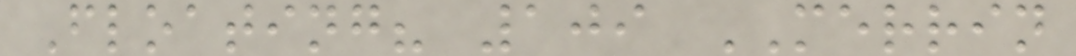Floating? 109 MERRIN
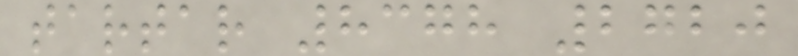tartar 8378 2720
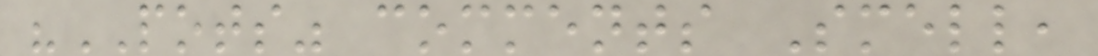"POTS" comments Smell,
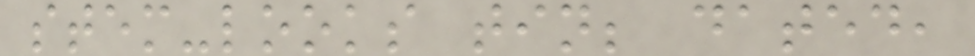stem-looks tin; dated,
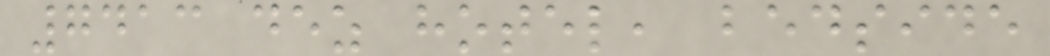7413 dez hotel, bedside
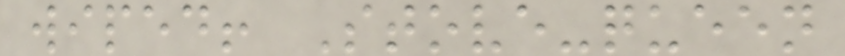wiped! Stove-queen
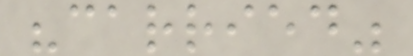"carried"
